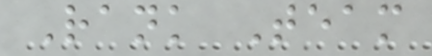Rank Team
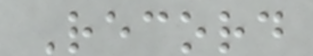Record
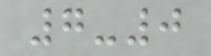7-0
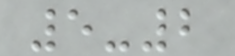5-2
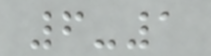6-1
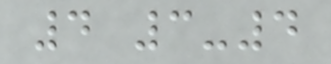4 3-4
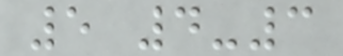5 4-3
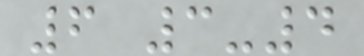6 3-4
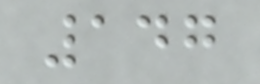147
